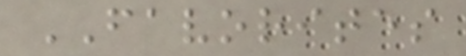FAVORITES
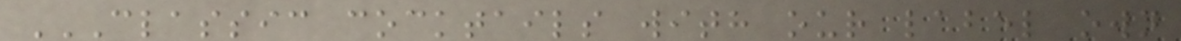CLASSIC COCKTAILS WITH OUR LABEL OWN
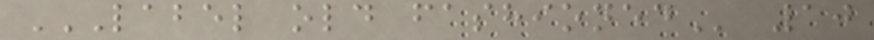LABEL OLD FASHIONED 10
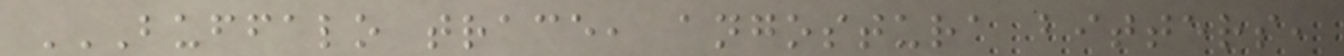BUFFALO TRACE, ANGOSTURA BITTERS,
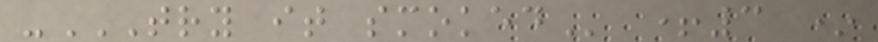-TRY IT SMOKED +3 *
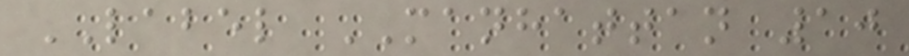LABEL MANHATTAN 10
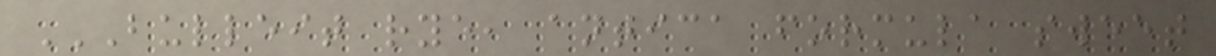BULLEIT RYE, ANTICA FORMULA SWEET
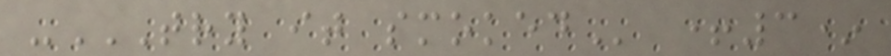-TRY IT SMOKED +3*
